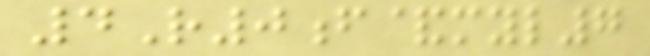4R0f&myl7
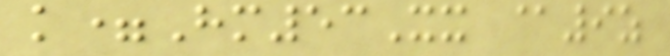k=Hm53Xx @9z
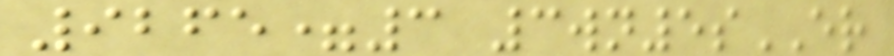9265=3 3wn5sER
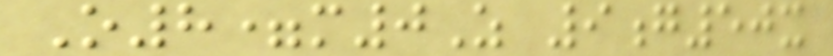O8=m0Z 9g50x
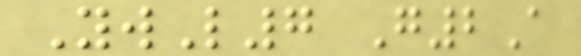YwL7 G2A
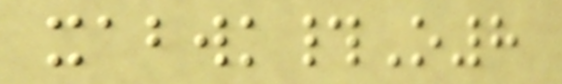xabwk#O8
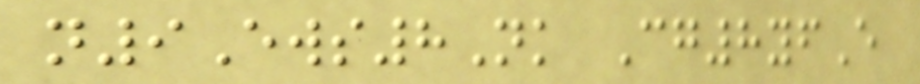n9Ews8Nk Cg8yfE
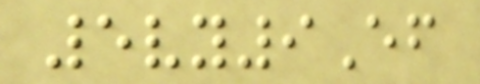5vy9Ef
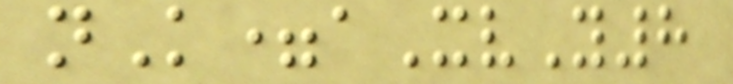nK=aXvY8
